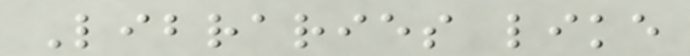Libraries like
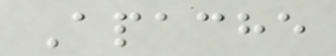Apache
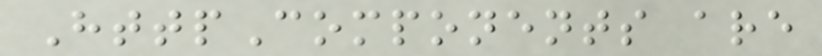HttpComponents are
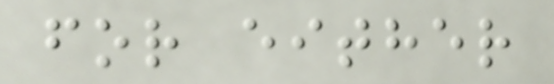for either
